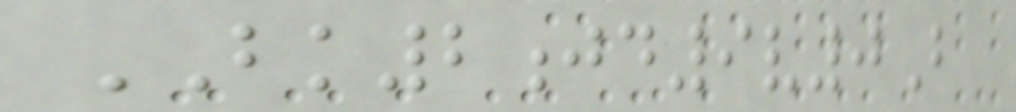BK2jd9v0B
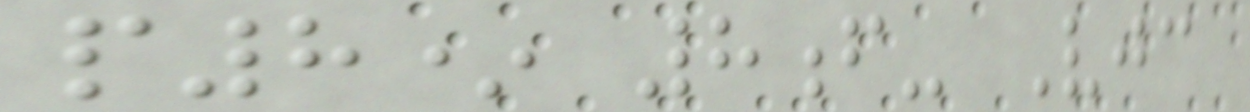p8* 8f- Vjc
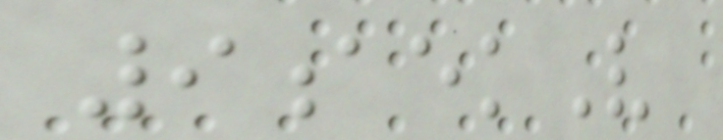9aekV
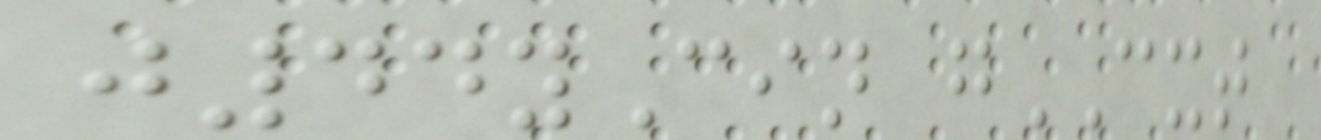j44yCin gCXT
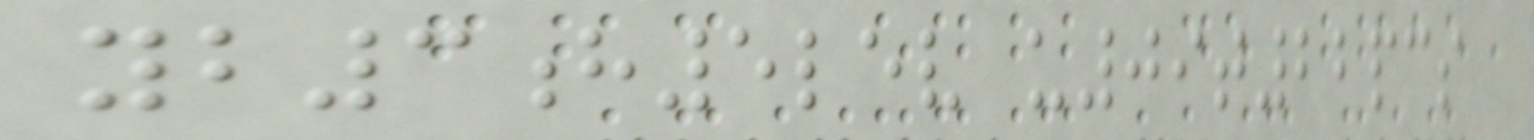yb3h5lev u09t22pcs
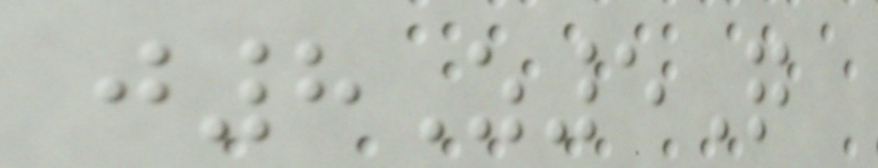j8Z5Q
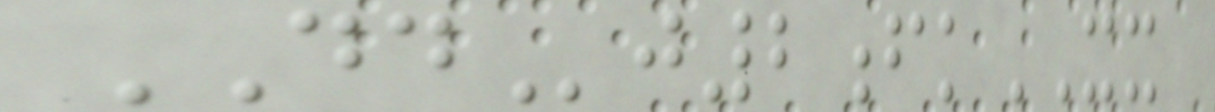DDj2fkXX
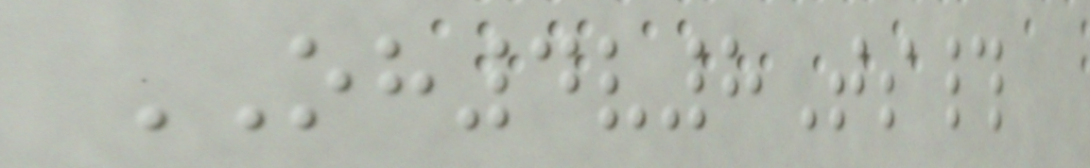OH4v8Ts#
